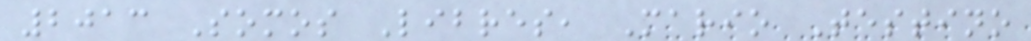2013 Somos Libres, Mario Testino
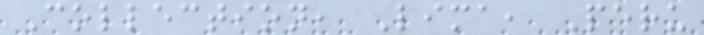Collection, Lima, Peru
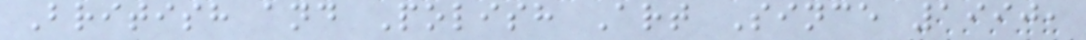British and Polish Art Since 1990,
